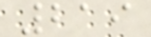219
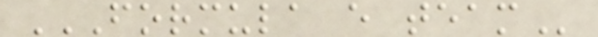FORMULA E TEAM
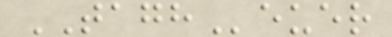TAGHeuer
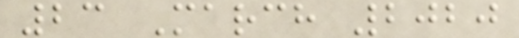23 March 2020
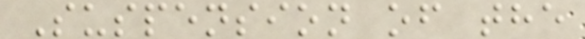Suspension of the
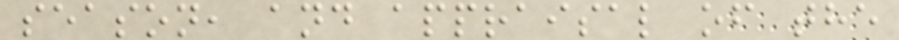season, and appraisal of the
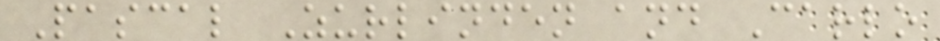Pascal Zurlinden and Carlo
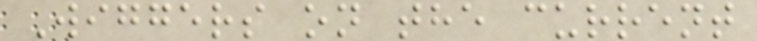Wiggers on the current
